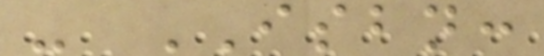- ISBN:
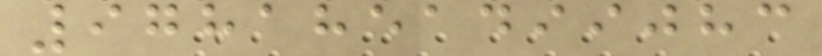9781851499083
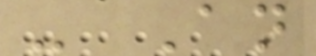- An
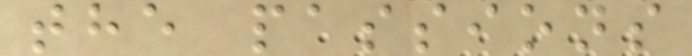the passions
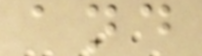and
